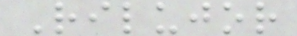Rilujor
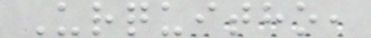Urquitho,
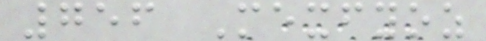756 Mexfyoz
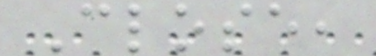Close,
